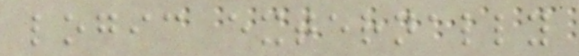logic externally
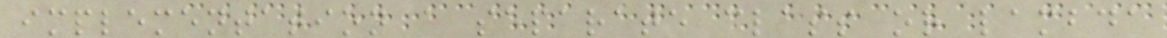implementation a separate class or lambda
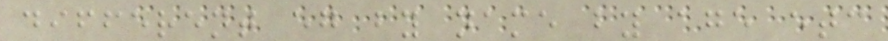different eg by name by age etc
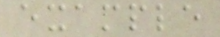example
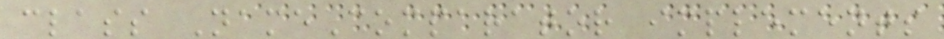class NameComparator implements
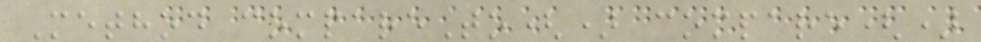Method compareTo() compare()
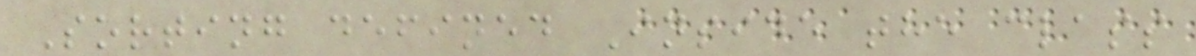Sorting defined Inside the class
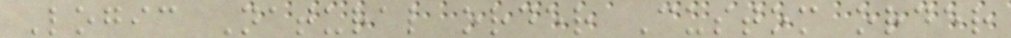Logic Natural order Custom order
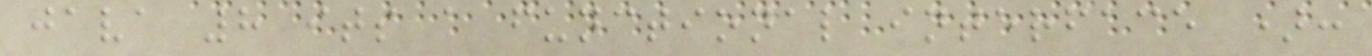java 8 its a functional interface ):
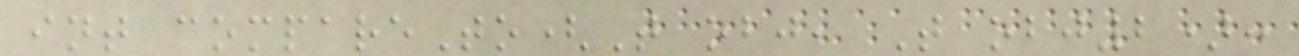int compareTo(T obj, T obj2):
